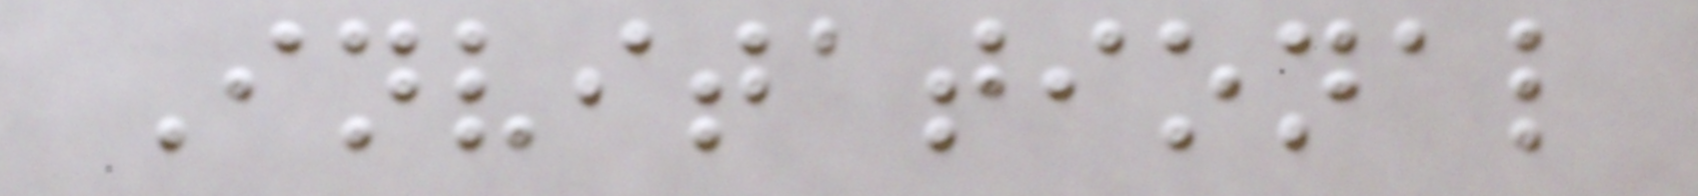Invitational
